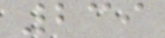239
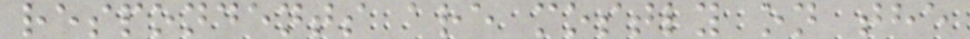respondents are mostly on the
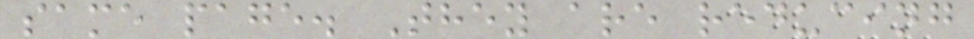same page. They are reducing
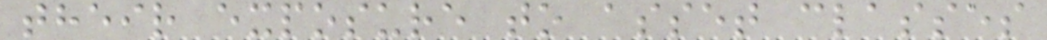their exposure to asset classes
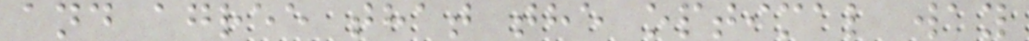and agree that the optimal way
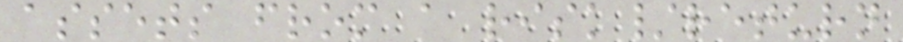assets from a risk/return
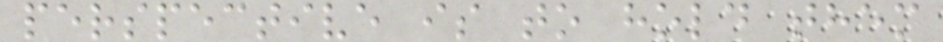perspective is to hold them
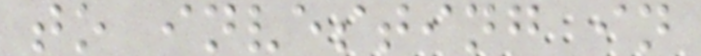to investing in
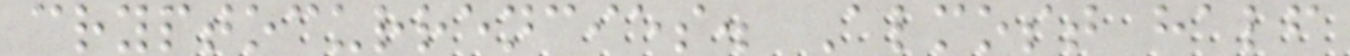cryptocurrencies. Almost half
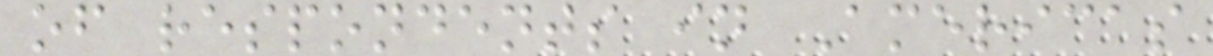of respondents in Americas
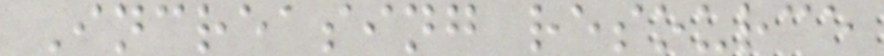Increasing resource
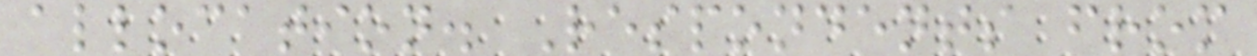allocation. Respondents from
